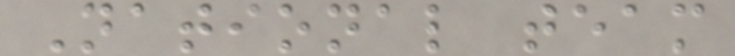National team
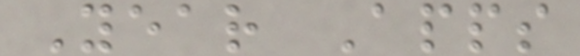Year Apps
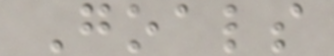Goals
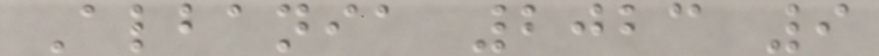Albania 2023 9
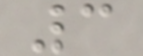3
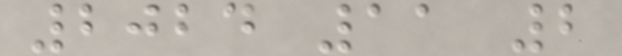2024 11 2
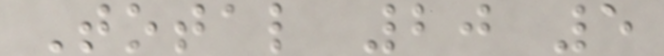Total 20 5
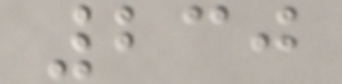230
